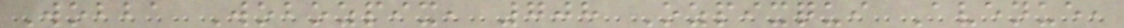Wobba Wobozpix, 708 Ozpixqui Avenue,
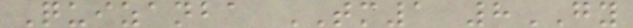Quizanba TM1 8GY
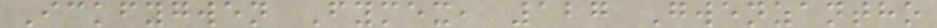Ickfygwen Fymex, 127 Gwenzantho
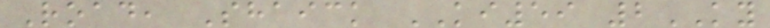Road, Shaick KI59 2KY
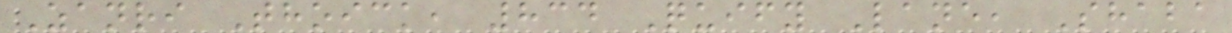Zanri Thoick, 834 Quify Lane, Shaba
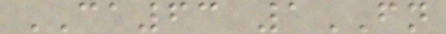CA63 1FN
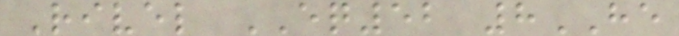Rivel EQ52 8HE
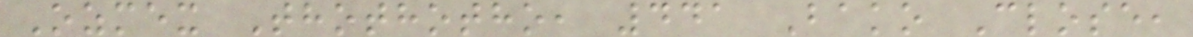Ozmex Thothotho, 441 Bako Close,
